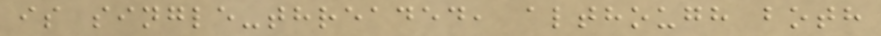is single-threaded, although both
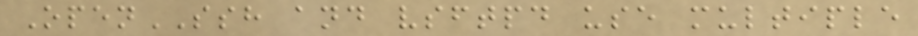OpenSSH and vsftpd use multiple
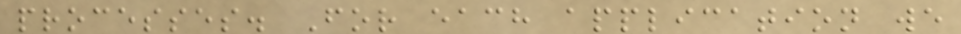processes. For each application we
